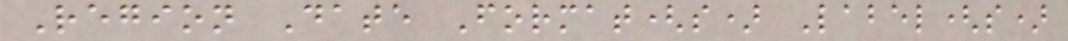Region Date Format(s) Label(s)
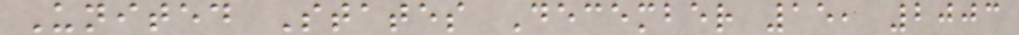United States December 15, 2003
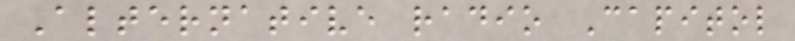Alternative radio Capitol
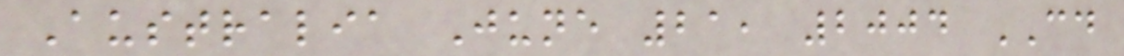Australia June 21, 2004 CD
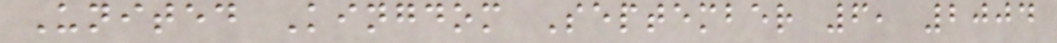United Kingdom September 6, 2004
